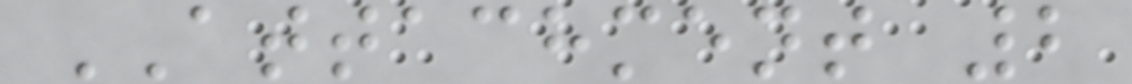ATTACHMENT 2
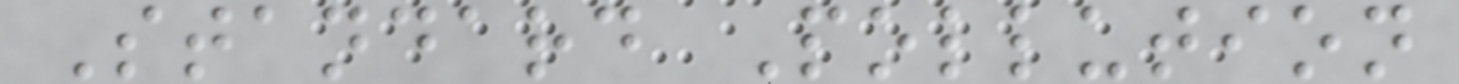Standard Pollution
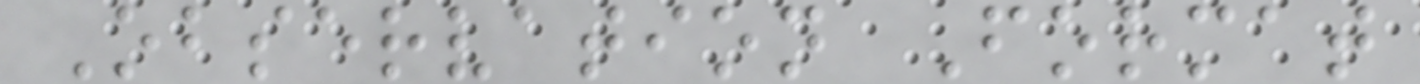Observation Format
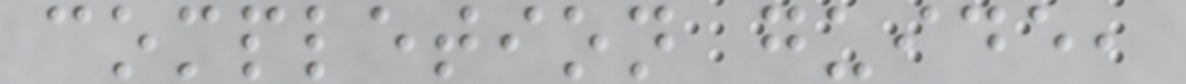completion guide,
